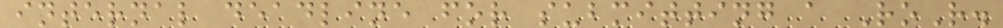internal deadline for submitting a RoR.
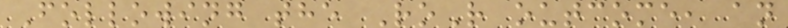Following the RoR outcome, an
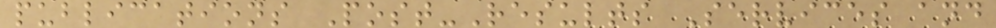publications Post-Results Services and
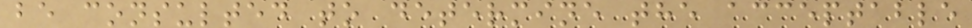be consulted to determine the acceptable
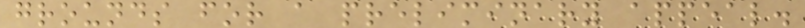grounds for a preliminary appeal.
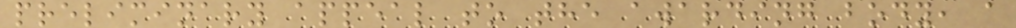preliminary appeal to the awarding body, a
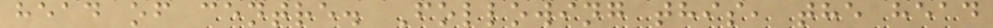head of centre. Following this, the head
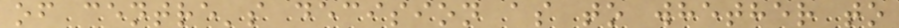of centre's decision as to whether to
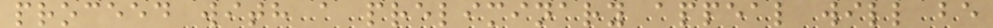proceed with a preliminary appeal will be
